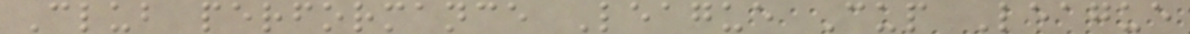Club performance League Cup League
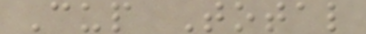Cup Total
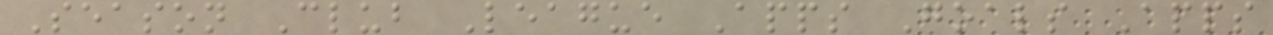Season Club League Apps Goals Apps
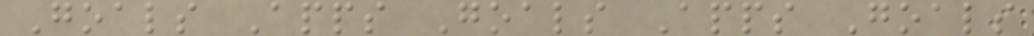Goals Apps Goals Apps Goals
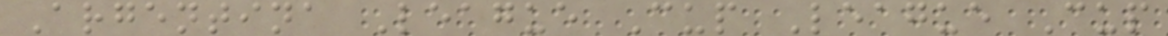Argentina League Cup League Cup
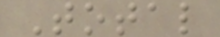Total
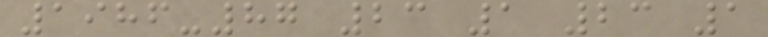1986-87 23 1 23 1
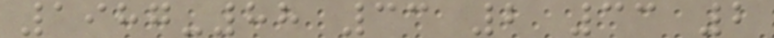1987-88 33 2 33 2
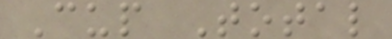Cup Total
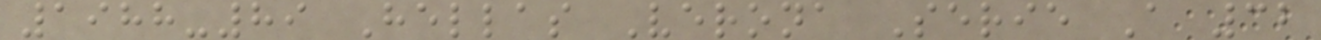1988-89 Hellas Verona Serie A 32
